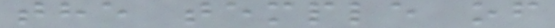the temple of
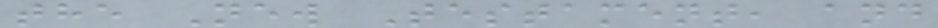the New Testament, and
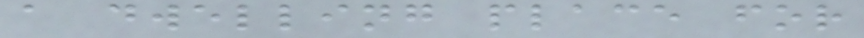a dwelling place for
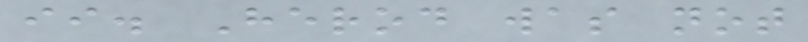ii. Herod was not
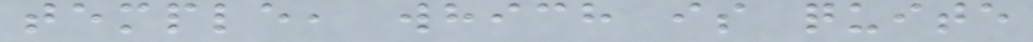temple, which is quite
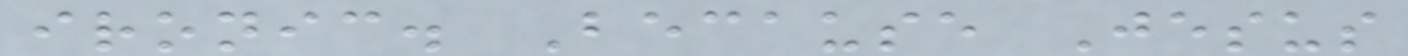ironic. Because Jesus
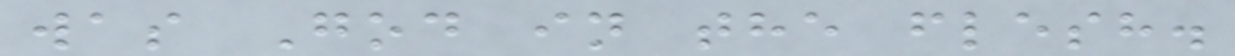was God in the flesh.
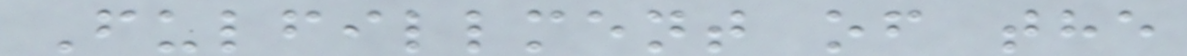Fulfillment of the
